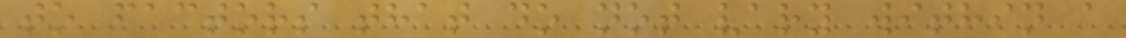to factors that do not vary within a
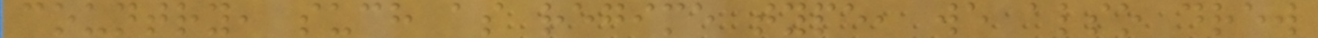country, such as regime type, we also drew
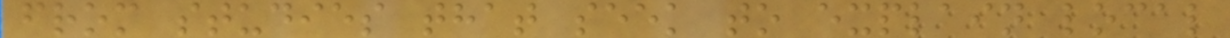from studies that seek to explain local
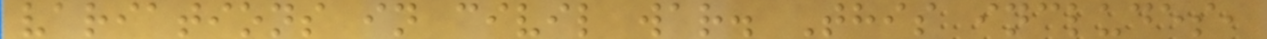variations in civil war. This includes,
